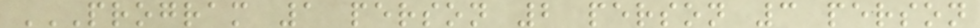PROGRAM 1 PERSON 2 PERSON 3 PERSON
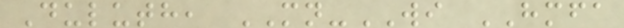Duluth, MN-WI HMFA
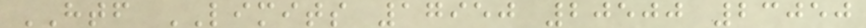HTF LIMITS 17950 20500 23050
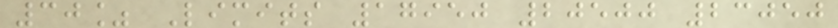30% Limits 17950 20500 23050
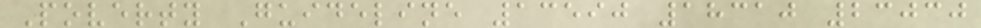Poverty Guideline 13590 18310 23030
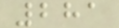281
